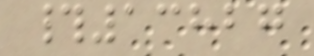#13827
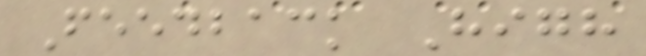Feedback High
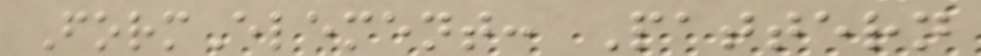FormElement: Pattern
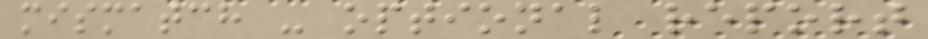mismatch - optional report
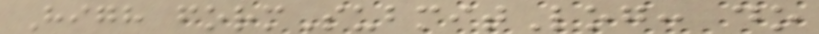High formSubmitLog: do
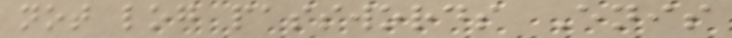not log passwords Enis
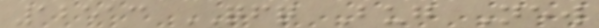12513 QFQ Bug New
